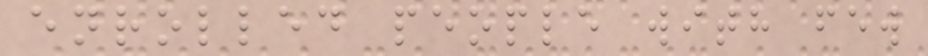enrolled people with few
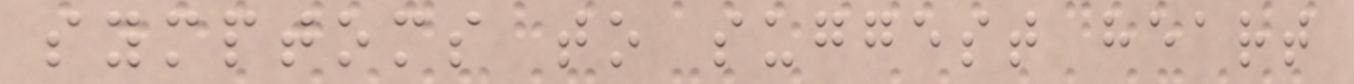symptoms to suggest heart
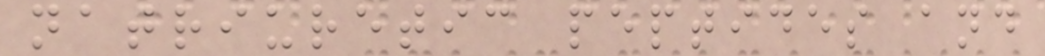natriuretic peptides and
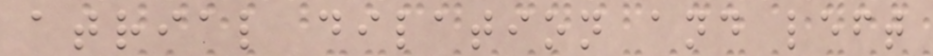atrial dilation and left
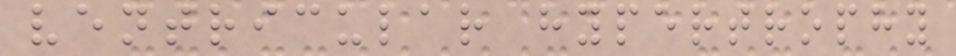ventricular hypertrophy
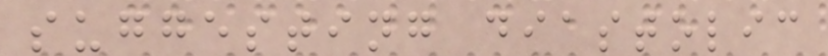suggesting diastolic
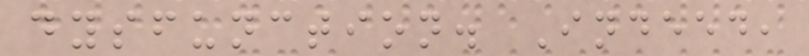dysfunction. Indeed,
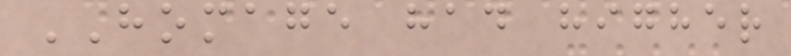HOMAGE had higher
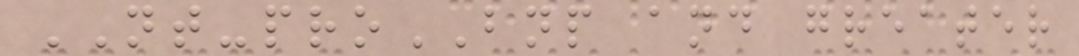NT-proBNP and greater
